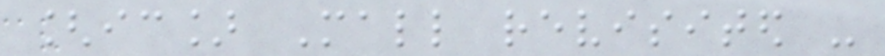[ic] Mall revisited -
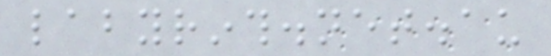labyrinth.net.au
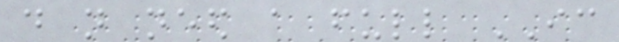do not need a full IC
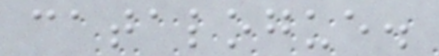catalogue.
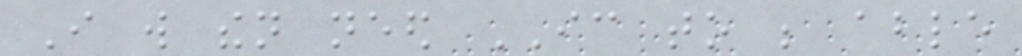I will then need IC to be able
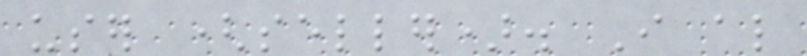user (seller). I also
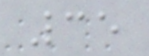35
